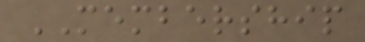MEMBERSHIP
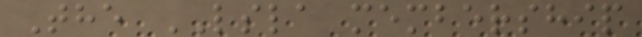The LSLA membership
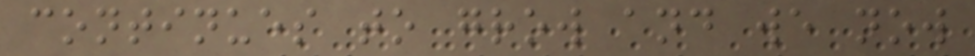continues to grow and we now
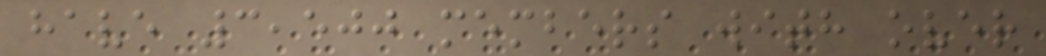have 3,500 members with over
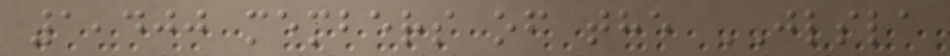1,400 members of the JLSLA
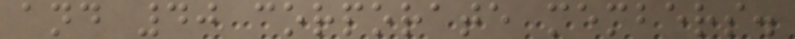and 40 corporate members.
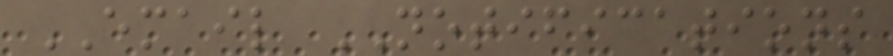EMAIL NOTIFICATIONS
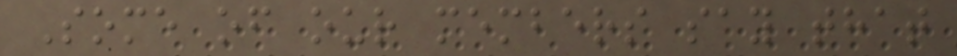Some of our members say that
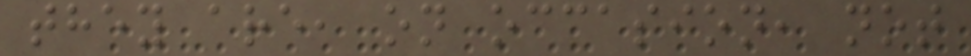they are, on occasion, not
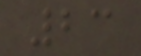23
